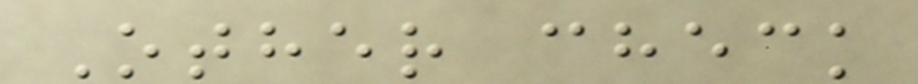Other check
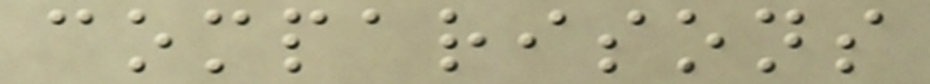comparisons
